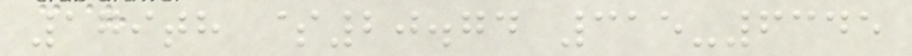179th $20.74 315-6345
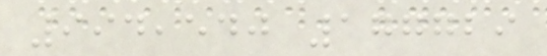994,540 177729
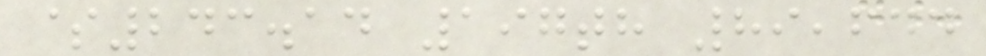$243.14 197th 89,644
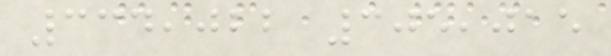334,022 305,015
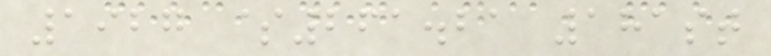1927 $261.21 181st
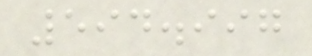594.997
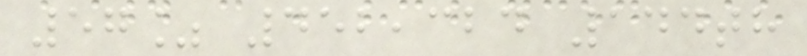57% 452,324 144th
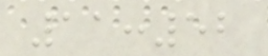11:52
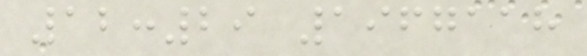12:29 1967118
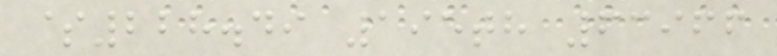$228.49 195th 63966
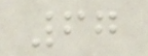67
